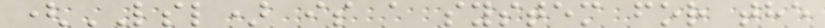(LSL) is a system for the
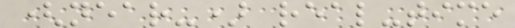(near-) real-time
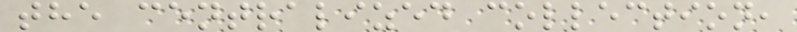the centralized collection,
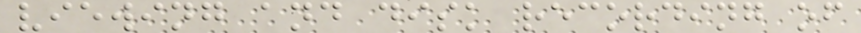viewing and disk recording of
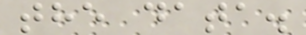the data.
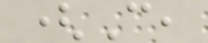(C,
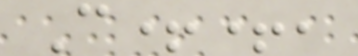C++,
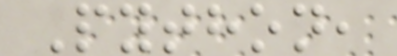Python,
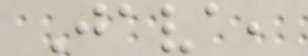Java,
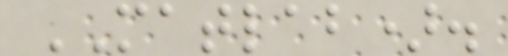MATLAB).
